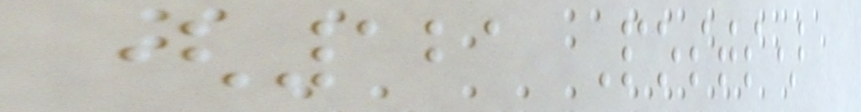(121 Posts)
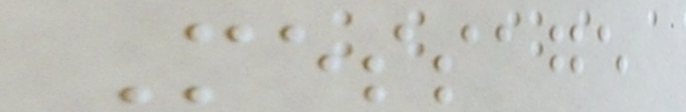Message
